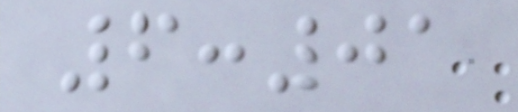6:01
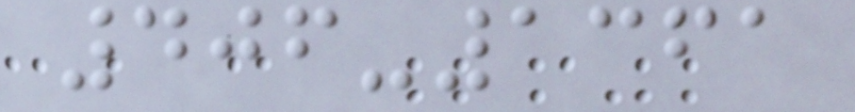406-1361
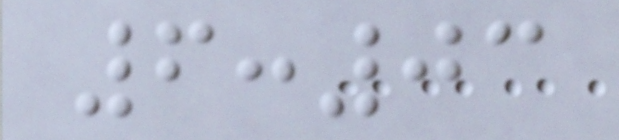6:03
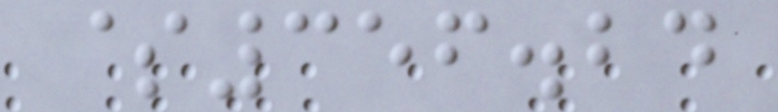$356.24
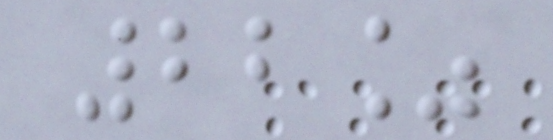22%
